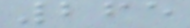265
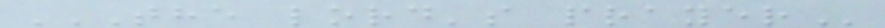THE LORD'S PRAYER
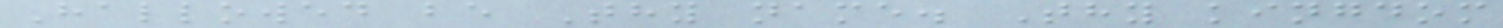Hallowed be Thy name. Thy kingdom
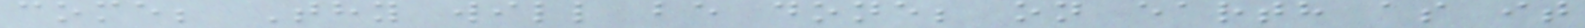come; Thy will be done; on earth as it
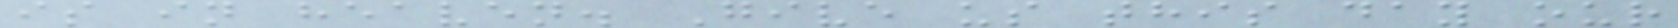is in heaven. Give us this day our
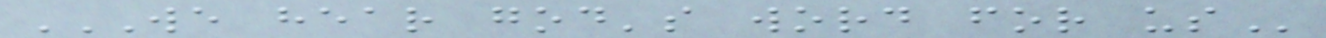WE HEAR GOD'S WORD FOR US
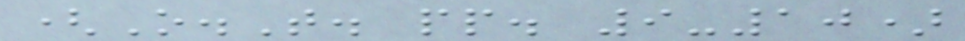(O.T. pp. 9-10)
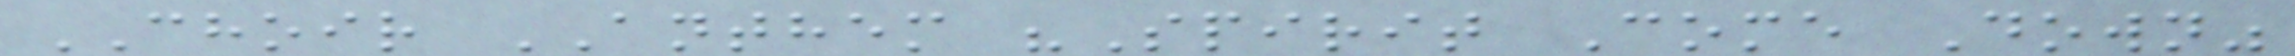CHOIR ANTHEM "Spirit Come Down"
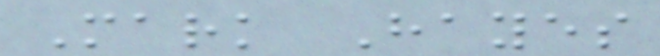Mark Hayes
